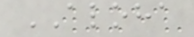ALOHA
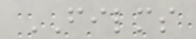FILMS
